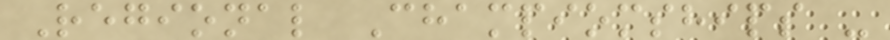Regional Champiomships -
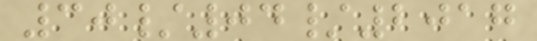30/04/2017
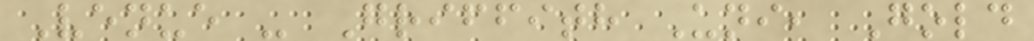Venue - Griffith Uni, Gold
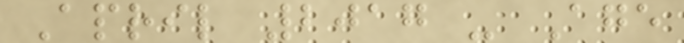April 2017 - Age
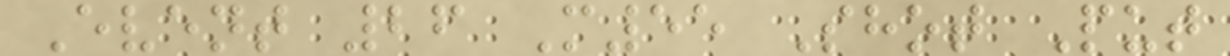Event 26 M55 Shot Put
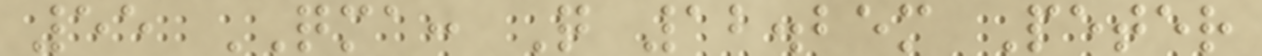55 QMA: Q 12.25m Peter
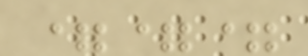===
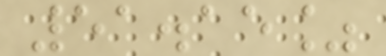51.15%
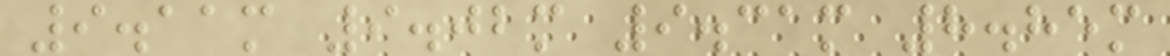9.11m 9.02m 9.31m 8.85m
